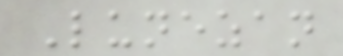Lunezan
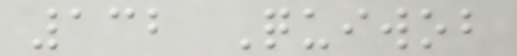132 Quiwob
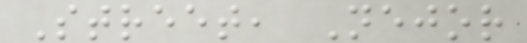Street, Nejor
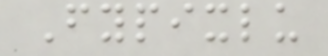Fypixlu
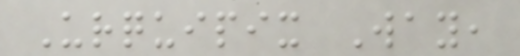Urquipix Way,
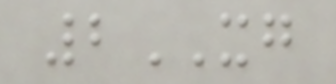2XG
